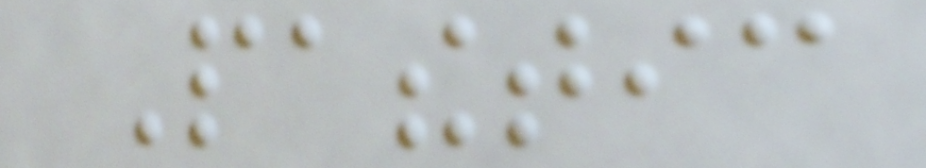Pathetic
